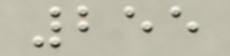255
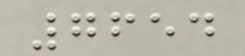7654
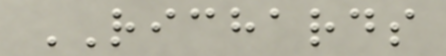RICHARDS
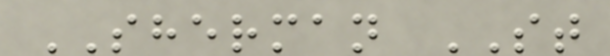SHERMAN ST
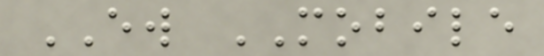EW MOBILE
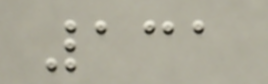131
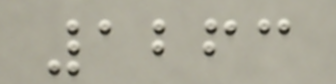1263
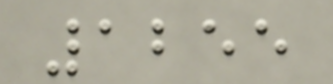1255
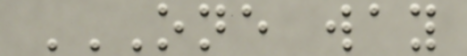ONE WAY
